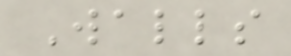Walls
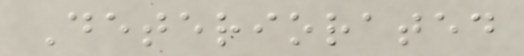Deteriorated
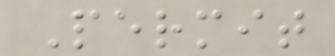Permit
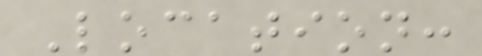Location:
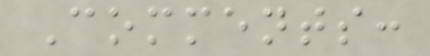Comments:
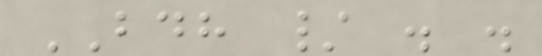BDH / . .
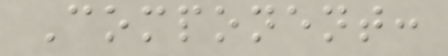Component:
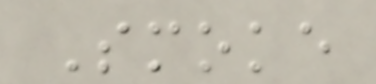Smoke
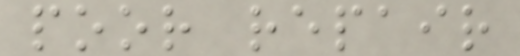poor repair
